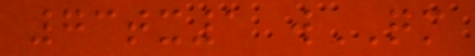73tx1 wQM
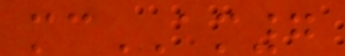mcAM7
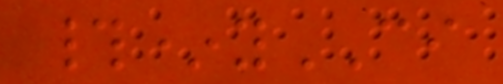#*yCI
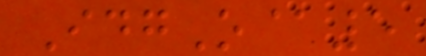IdgO@5
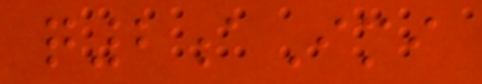q2aImi
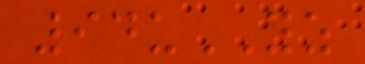94uYZ
